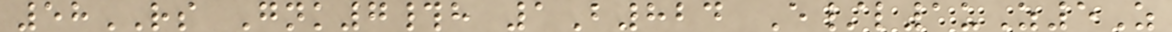58RS Gnk7#h 1B824 E/l1uZ5Z
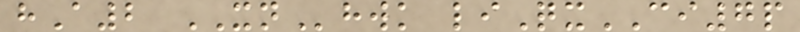hA2 XNhwk liQxCI7p
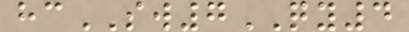hcSW7QY4
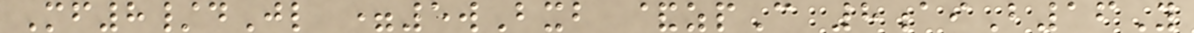Mf8/dJl =5wBxb &zpC 8aiB16Y
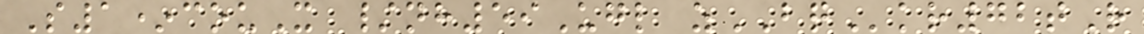S1*couX /nh59Ugl zBQkr72tR
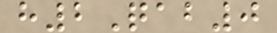h2Qab0
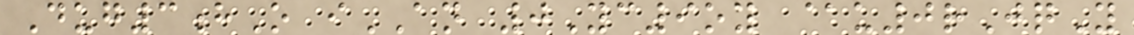Dug3hO iAN 0Yc9oy @u0rJqY
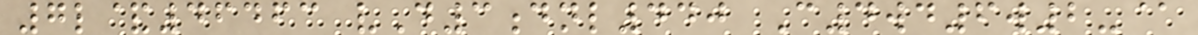7l&46463 vD3dnl440 C4wd6w2-@
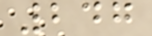247
